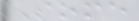Some
